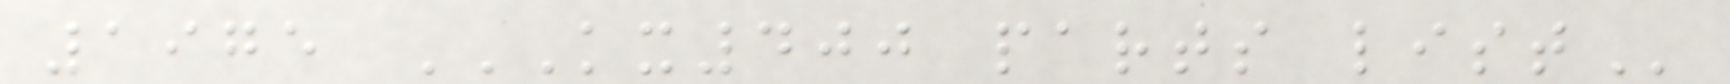1975 KX400 PARTS LIST
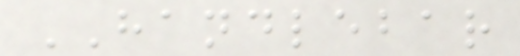HANDLEBAR
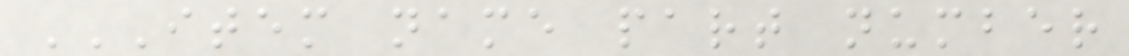ITEM NAME PART NUMBER
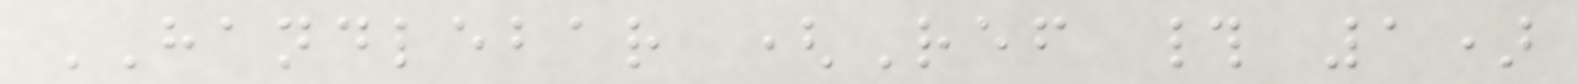HANDLEBAR (Ref # 1)
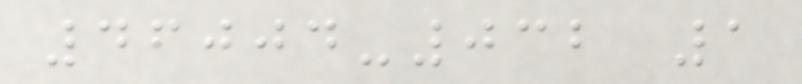46004-032 1
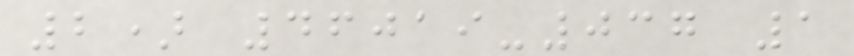2) 46019-037 1
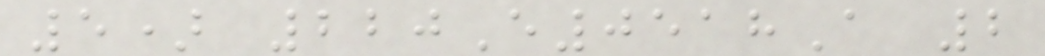5) 220E0518A 2
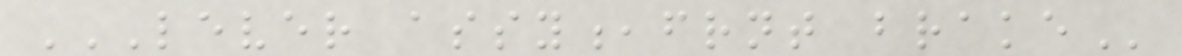LEVER ASSY,FRNT BRAKE
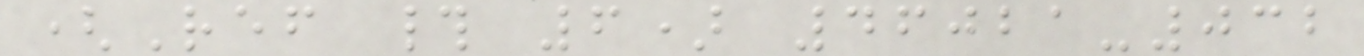(Ref # 6) 46021-032
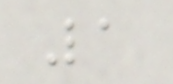1
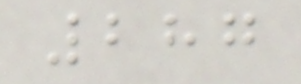287
